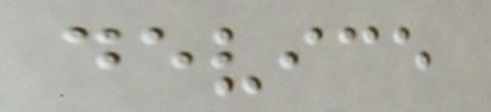device
